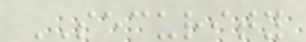SECURITY
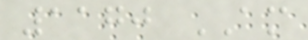1170 AM
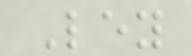Ley
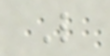L
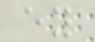ey
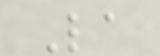La
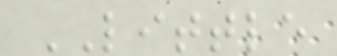LITTLE
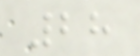28
